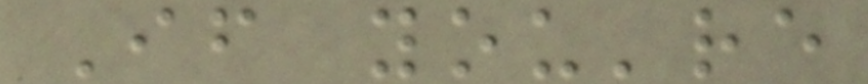If you're
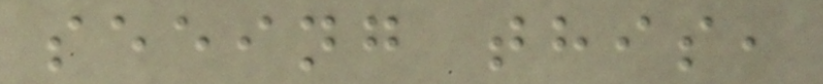seeing this,
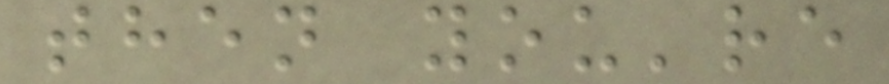then you're
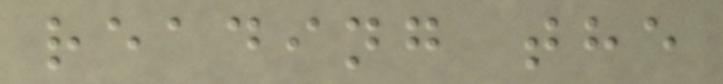reading the
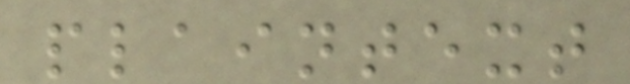plaintext
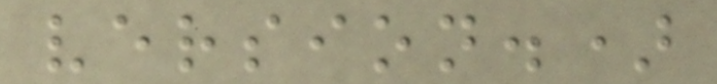version.)
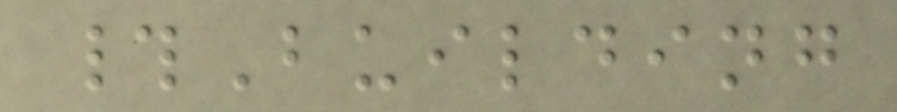#Building
